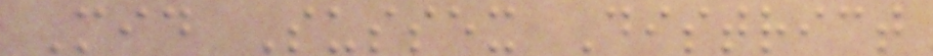Mid Sussex District
